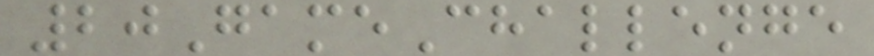20GameChallenge
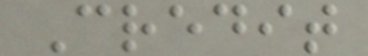Credit
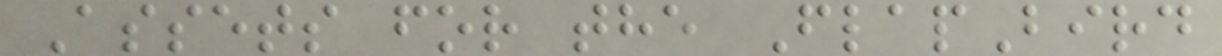Assets for the FlapBird
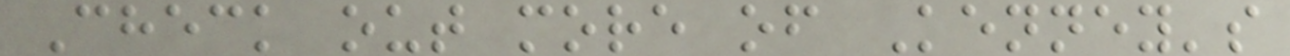Check out more of Kenney's
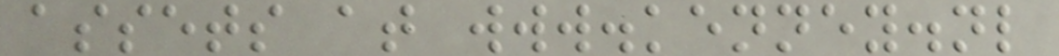assets at www.kenney.nl
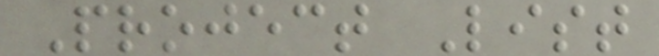Project List
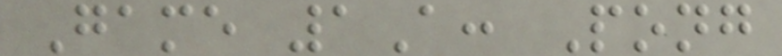Game 1A: Pong
